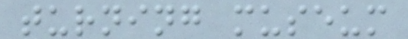turning museum
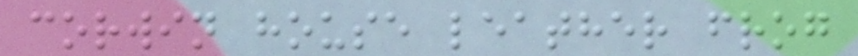corwin house leather frog
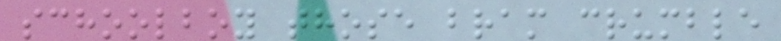schoolboy those bram crumble
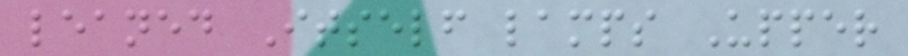leaned Itself lamps Upper
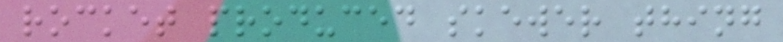rocket produced skewer thing
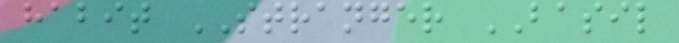habit STRANGER BASIL
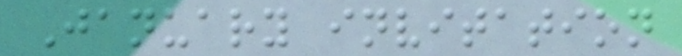January invitation
